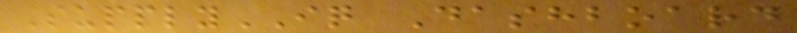SupplyIQ Dashboard
